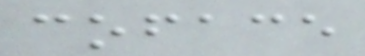coface
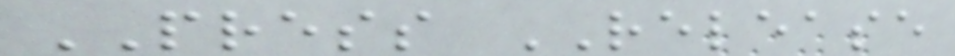PRESS RELEASE
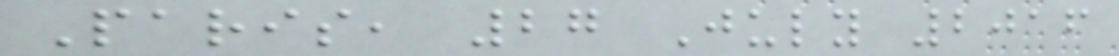Paris, 27 July 2016
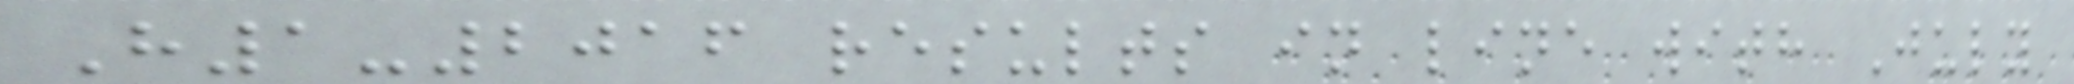H1-2016 results in line with July
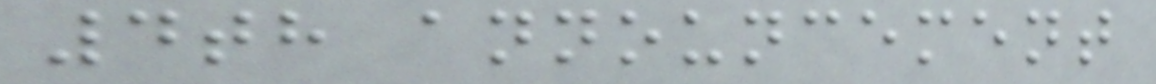4th announcement
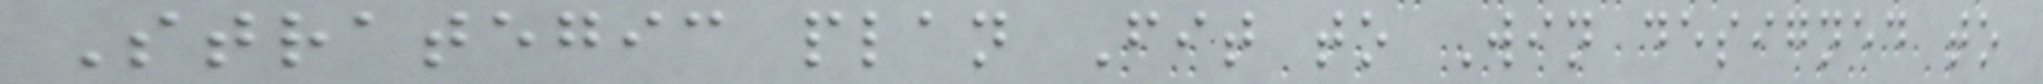Strategic plan Fit to Win designed to
